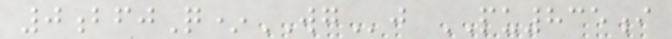0bfjQ*WGj PU835i
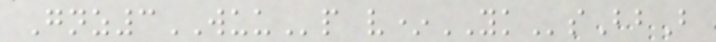Gnz3WUUp v*YKsBbB
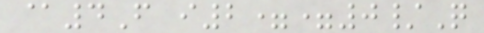@4F i2==0/Q
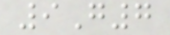9G7
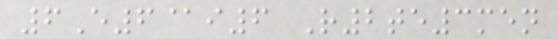6E6@i6 R2te3men
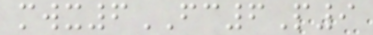mwx6FC6P9
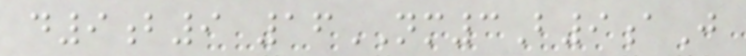d9b9 16NM3B9aJ
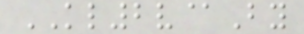KL2v@By
